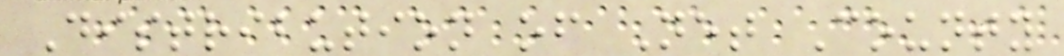Distribution of Net County
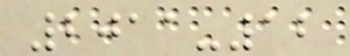2011-12
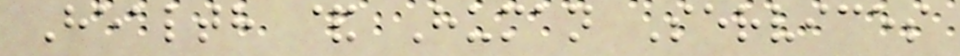Health & Human Services
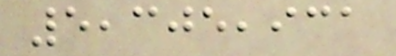5,305,931
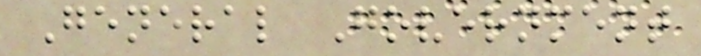General Government
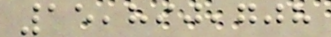15,890,708
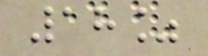18%
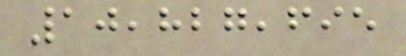10,827,695
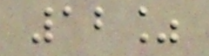12%
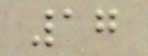17
